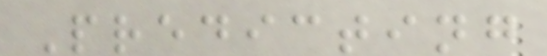Predicting
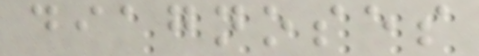diagnoses
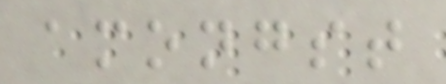amongst
